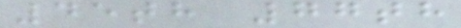45th 77th
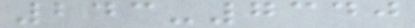243-7340
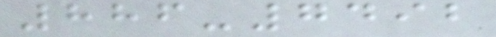886-7492
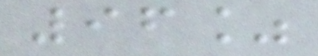96%
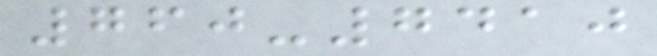760-7410
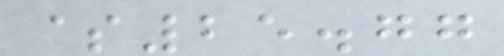$25.77
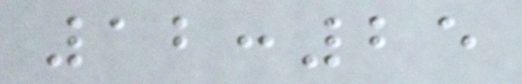12:25
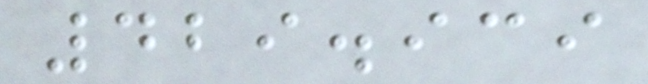429.939
